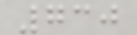730
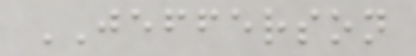JEFFERSON
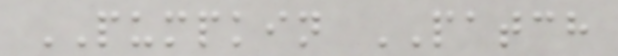PUMPKIN PATCH
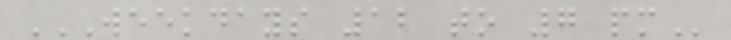WEEKDAYS 12 TO 7 PM
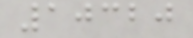10320
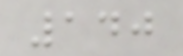140
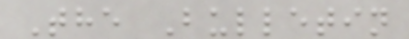The Bulletin
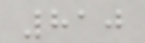810
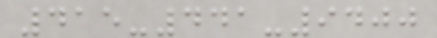415-441-9400
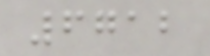6712
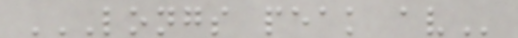LONGS PEAK AV
